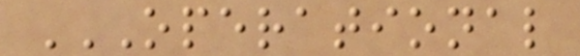OPERATIONAL
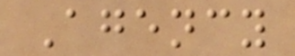Agency
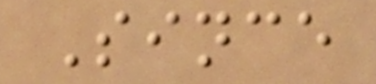Since
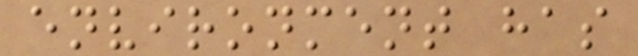environment has
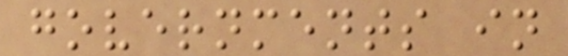governments in
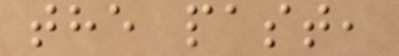the past,
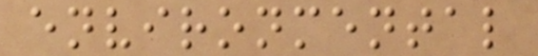environmental
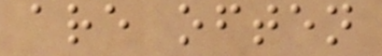are often
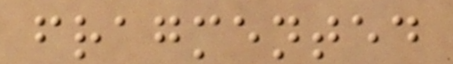fragmented
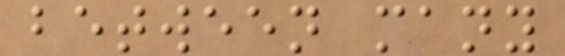between many
